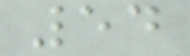54
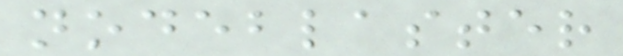nodeblaster
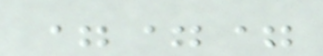===
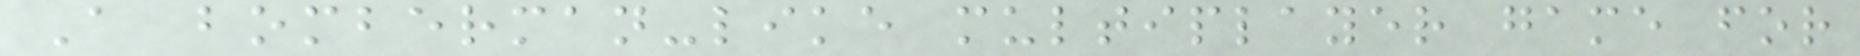A bomberman-like multiplayer game for
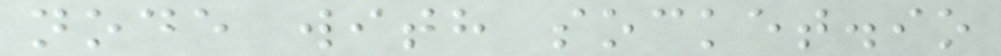node with socket.io
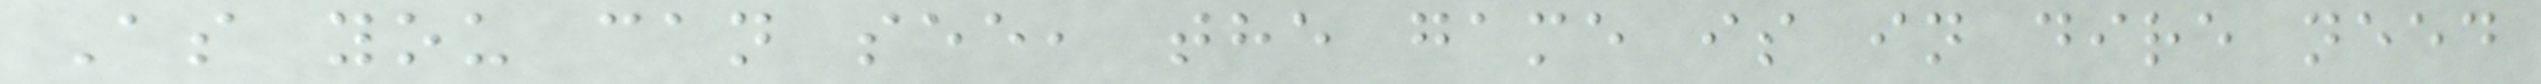As you can see, the game is in dire need
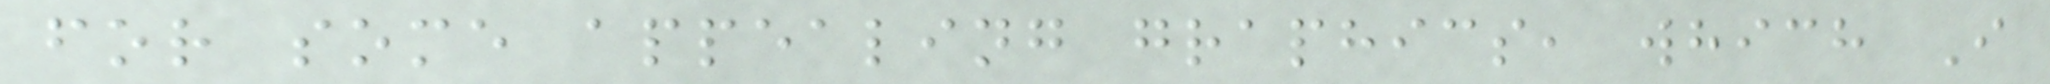for some appealing graphics, which I
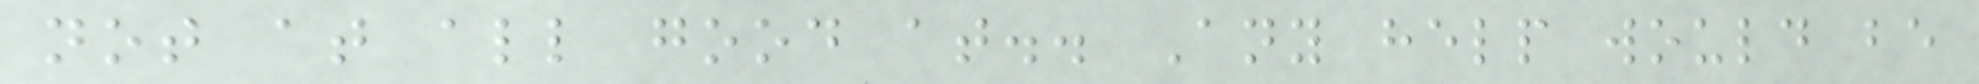not at all good at.. Any help would be
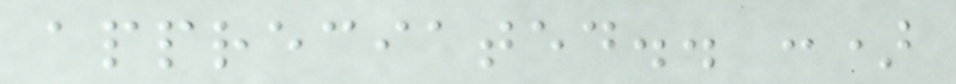appreciated.. :)
